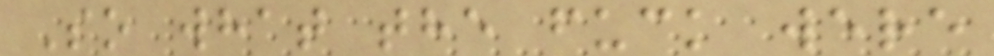So what the fuck were
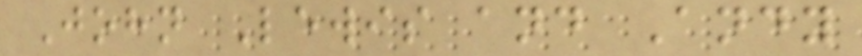John Lewis and Andy
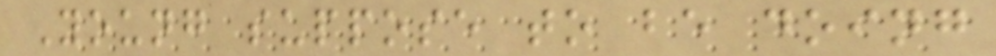Young suppose to be doing
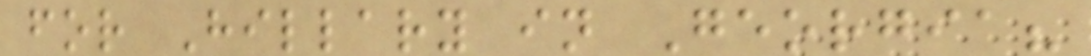for Hillary in Georgia?
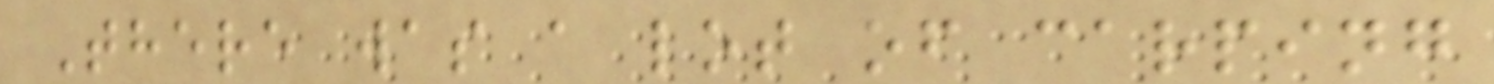There was a lot of carping
